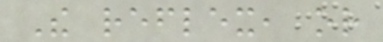The reflex, or
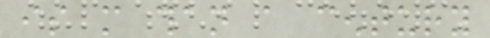is more than a century
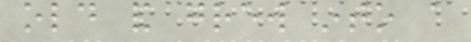old and grew into a
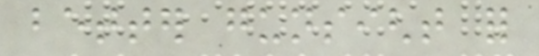better gunsight for
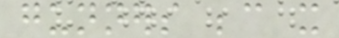gunners because it
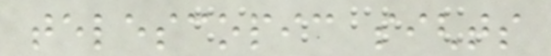telescopic sights
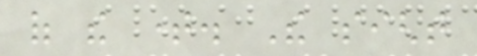of the time. The sight
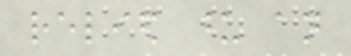relied upon an
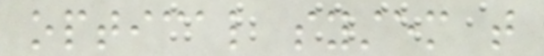optical system that
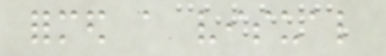formed a visual
